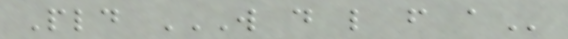Pld W D L F A
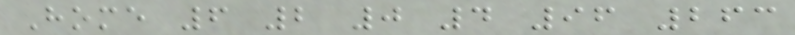Home 6 2 0 4 96 263
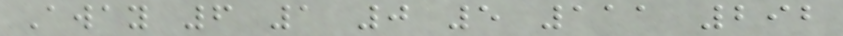Away 6 1 0 5 111 292
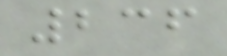236
